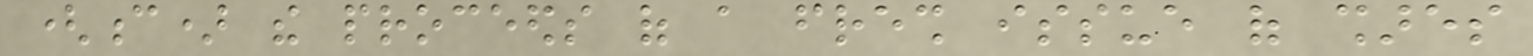(c) the proceeds of a fresh issue of shares
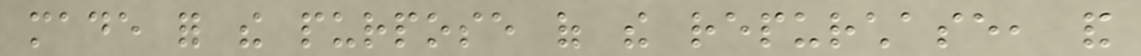made for the purpose of the repurchase, and
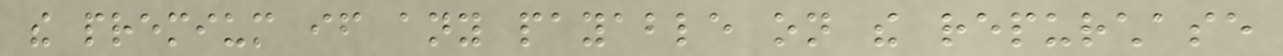the premium if any payable on the repurchase
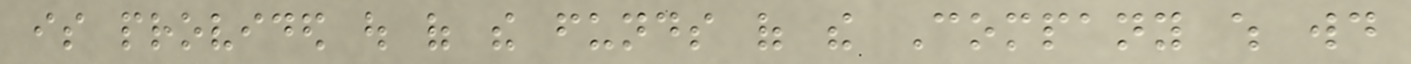is provided out of the funds of the Company which would
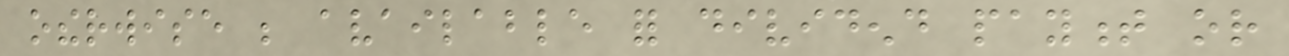otherwise be available for dividend payment or
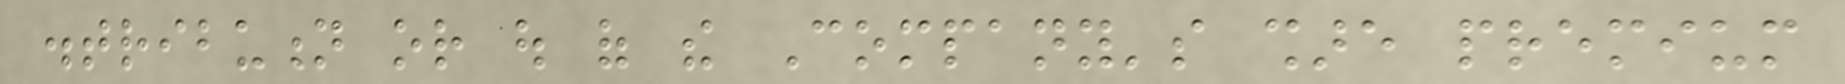distribution or out of the Company's share premium
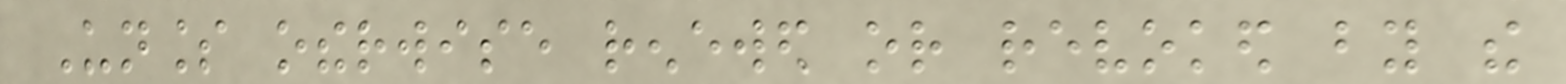Unless otherwise renewed or revoked by the
